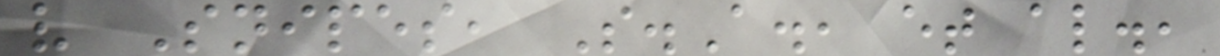v Snipes, S.A., et al.,
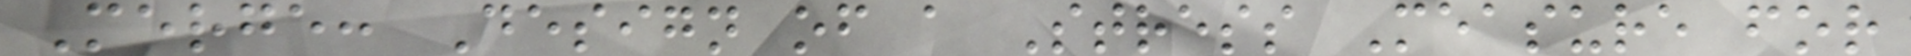Merge: Design of a Stress Measure for
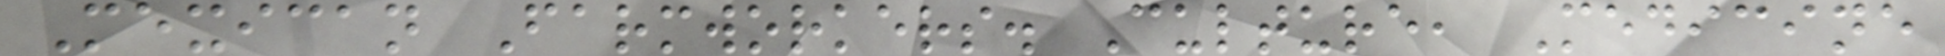Mexican Farmworkers. Culture, Medicine
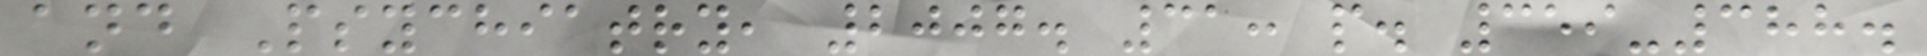and Psychiatry, 2007. 31: p. 359-388.
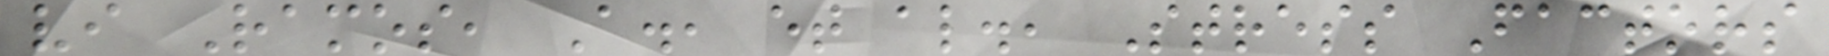vi Ramos, A., et al., Stress Factors
